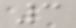3
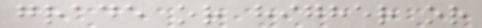grade or higher or
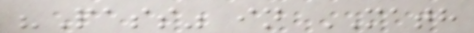"Pass" in MATH
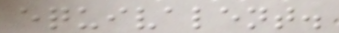equivalent.
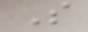S
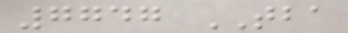7747 TBA
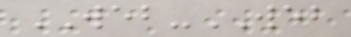WEB-WEB
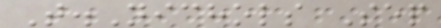T.Nichols Sep
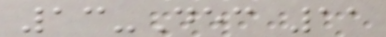13-Dec 11
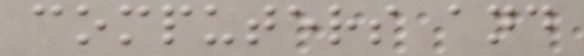computers and
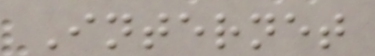Internet
